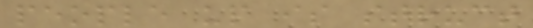people up is struct
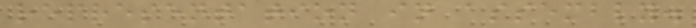representation in assembly.
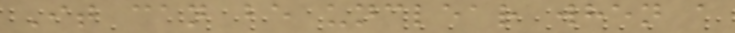It can be unclear when a
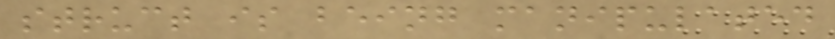struct is being manipulated
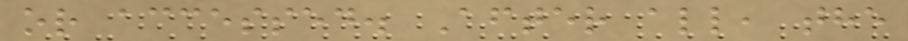or accessed. After all, the
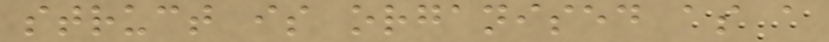struct is organised as a
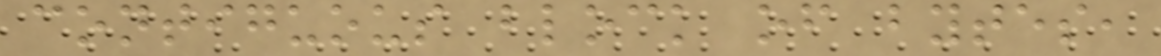contiguous block of bytes,
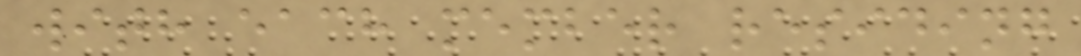with each member residing
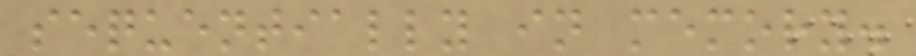sequentially in memory.
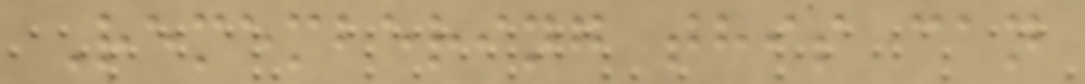Remembering this can
